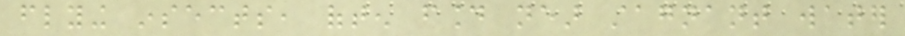flying insects, often found near stagnant water
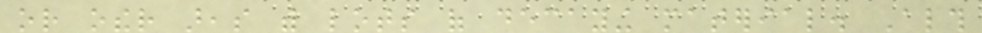or other areas with lots of decaying material. Although
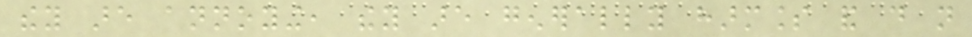they are annoying, they are generally harmless and do not
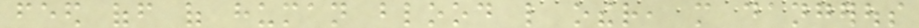feed off of human blood like other, more dangerous
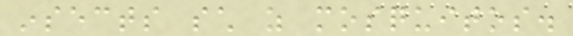insects such as mosquitos.
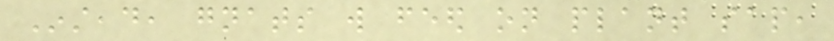Instead, gnats will feed on plant sap,
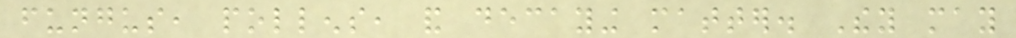fungus, pollens, and decaying matter. They may
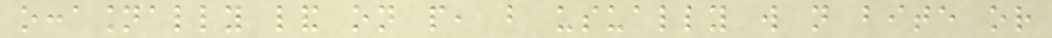occasionally land on people, but usually will not bite or
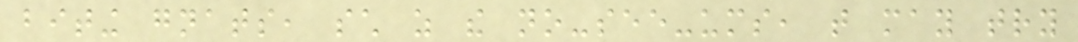biting gnats, such as the no-see-ums, that may try
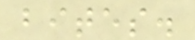bites.
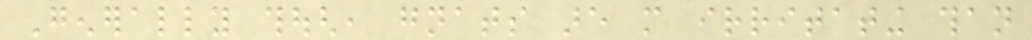Generally though, gnats are more irritating than
